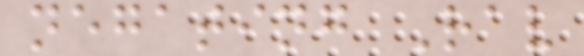negating Rav
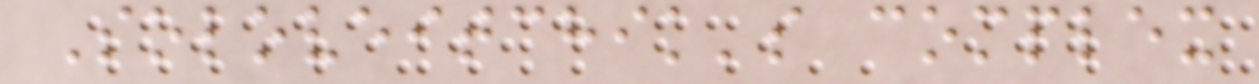Soloveitchik's complex
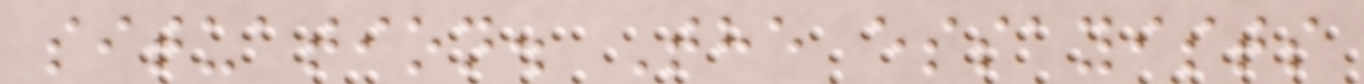situation. The essayists
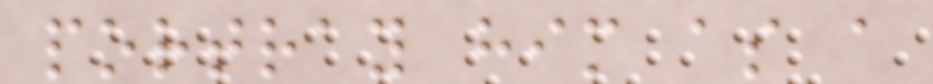portray him as a
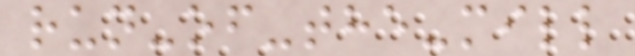run-of-the-mill
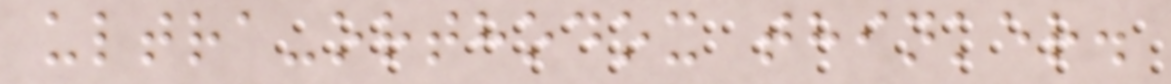ultra-orthodox thinker.
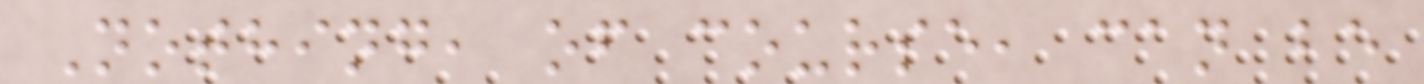Nothing, of course, can be
